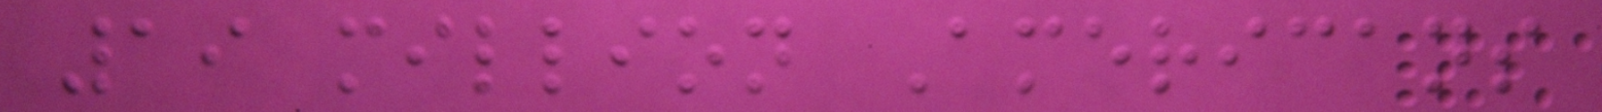19 million Americans
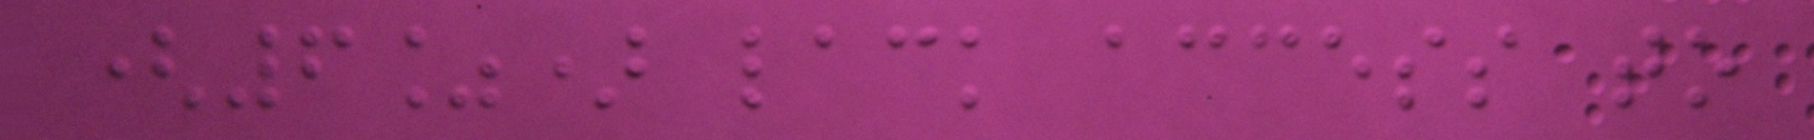(6%) lack access to
